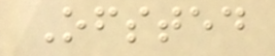Ofsted
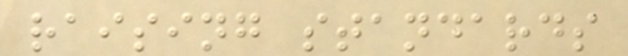raising standards
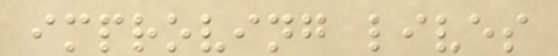improving lives
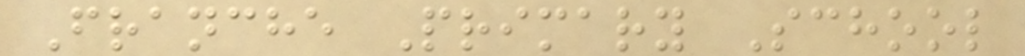Franche Primary School
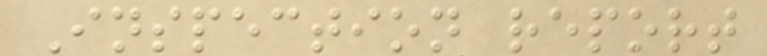Inspection report
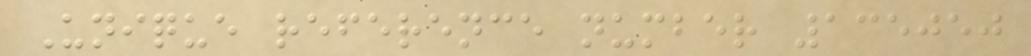Unique reference number 135050
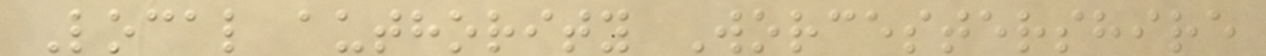Local authority Worcestershire
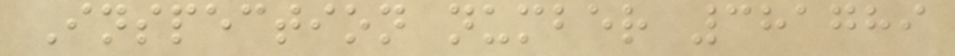Inspection number 381789
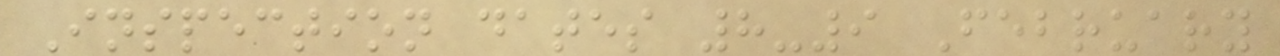Inspection dates 8-9 February
